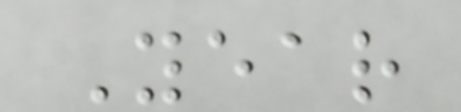Year
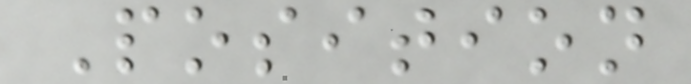Position
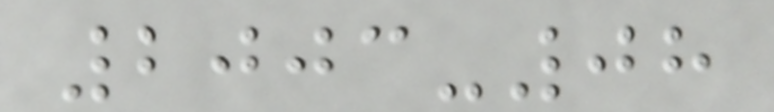2003-08
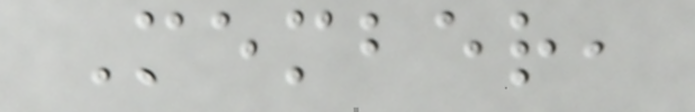Member,
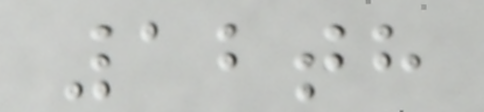12th
